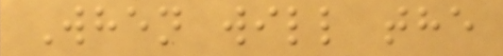When will the
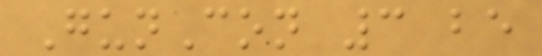GunCon 3 be
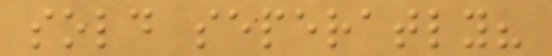sold seperatly?
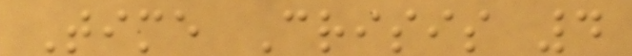Time Crisis 4
